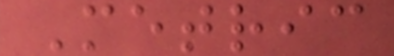Metric
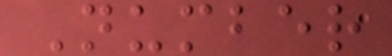Number
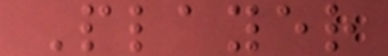Player
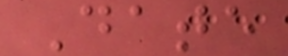Date
